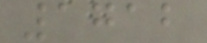1712
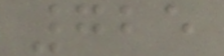725
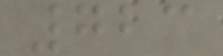723
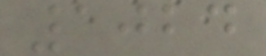1024
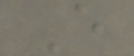E
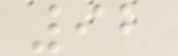92
